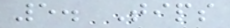5. Tips
